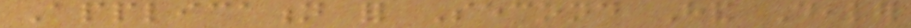Application for Second Hand Dealer
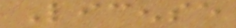License
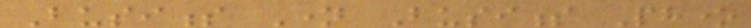Business Name Business Phone
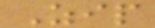Zip
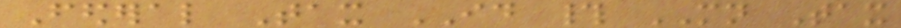Federal Tax ID # MN Tax
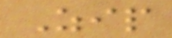Zip
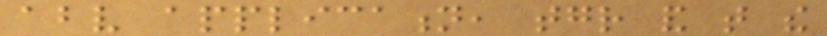above application, together and that the
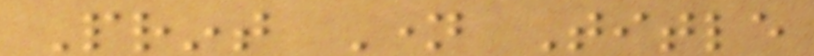Print Name Title
